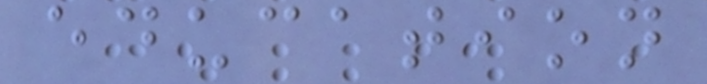education
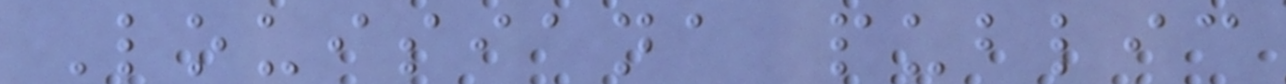Louisiana public
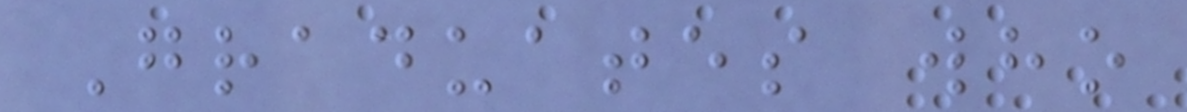Graduates who
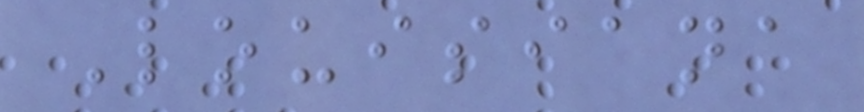Louisiana
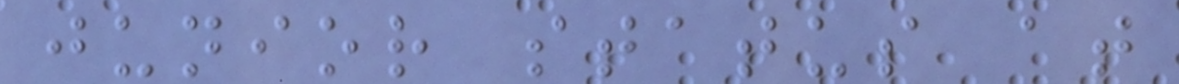junior status at
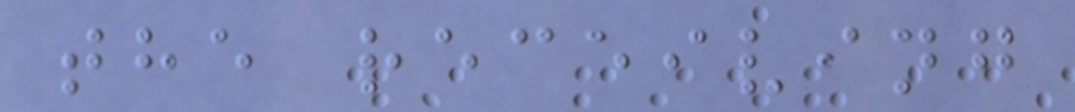the receiving
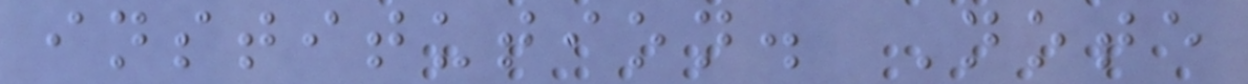institution. Note
